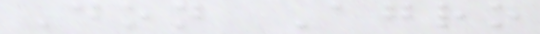Don Agro
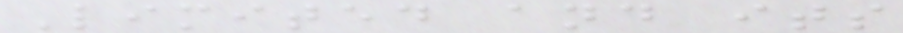Limited and its
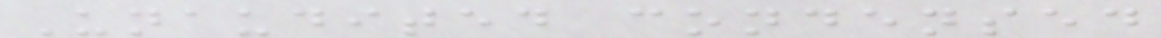Unaudited condensed
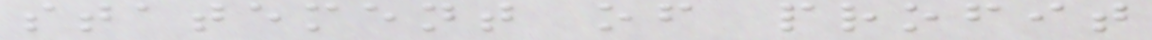statement of profit
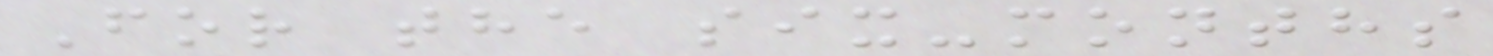For the six-months
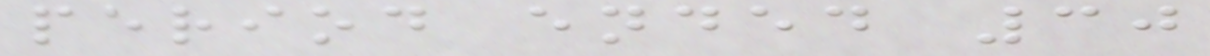period ended 30
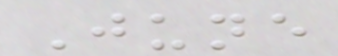June
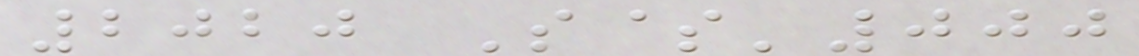2020 S$'000
